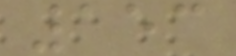153
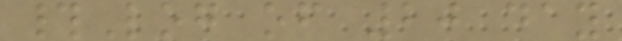#Log of 20 day
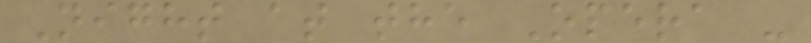Night at the Opera -
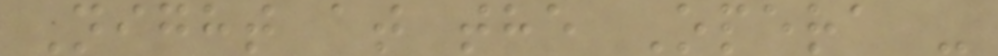Night at the Opera -
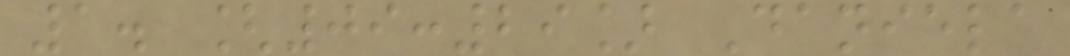1. [09:29] Daniela
